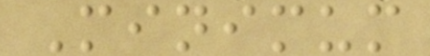Minimum
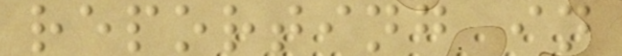reporting in
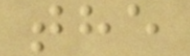the
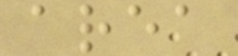area
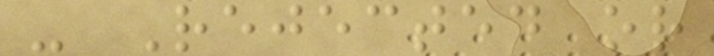- Rejected or
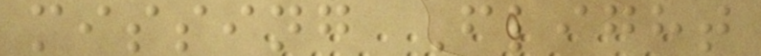missing Flight
